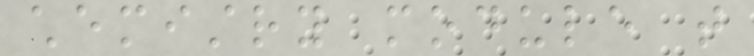chemistry module that
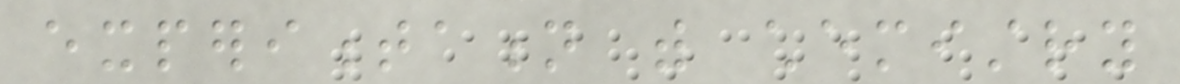experimentation with chemistry
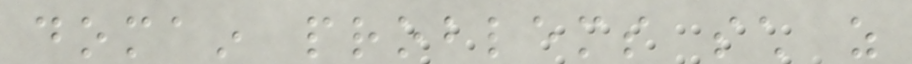domain problems such as
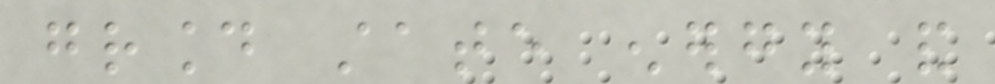ground state energy and
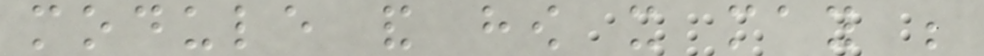module and how it may be
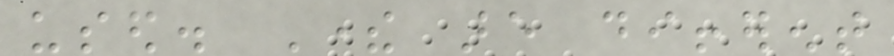used. There are different
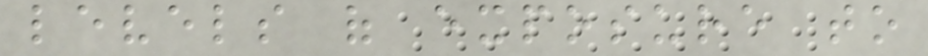levels of exposure to
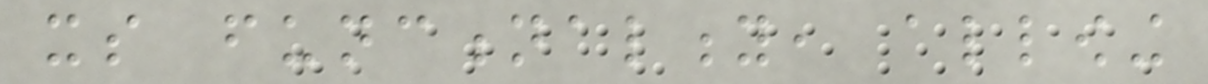its functionality, allowing
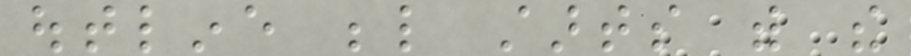outline below starts with the
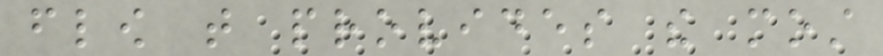flow that provides the most
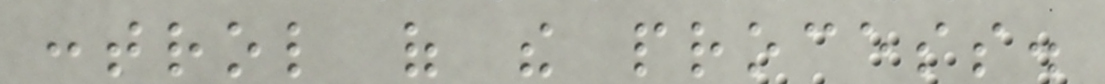control of the process.
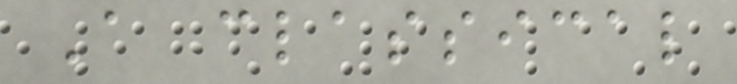A classical
